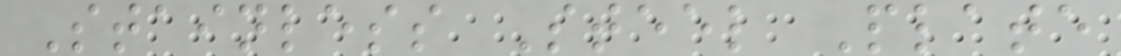Stainless Steel Plate
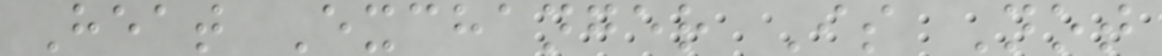Heat Exchanger Is Not
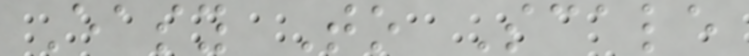Easy To Scale
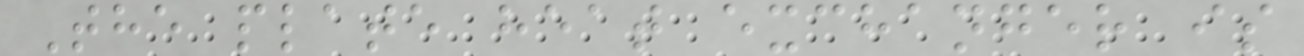The plate heat exchanger is
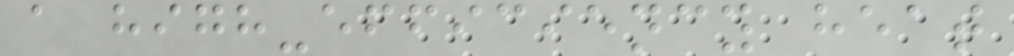a high-efficiency heat
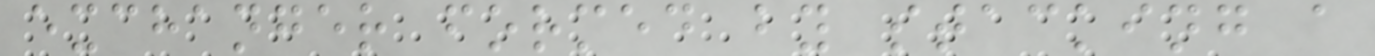exchanger formed by stacking a
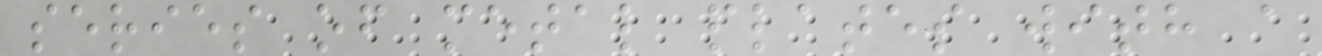series of metal plates with a
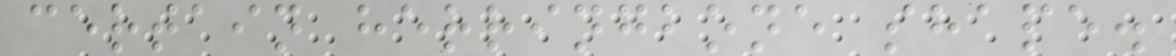certain herringbone shape.
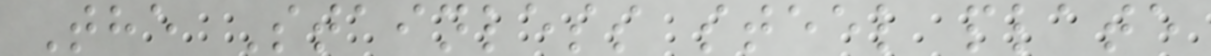The Stainless steel plate
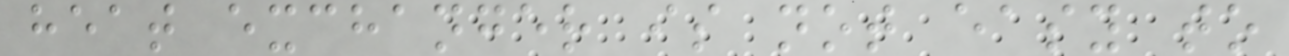heat exchanger is not easy to
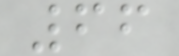66
